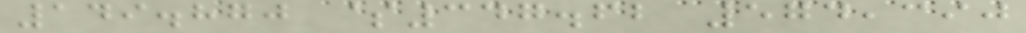149.870 $347.62 574,390
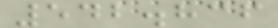542.836
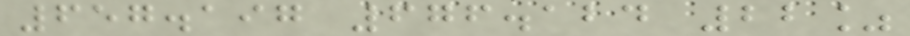657.197 676.124 22%
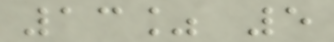13% 5
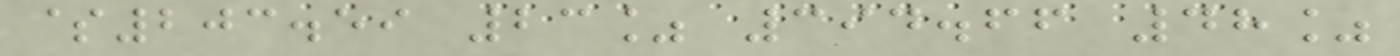$203.59 23% 394.66 48%
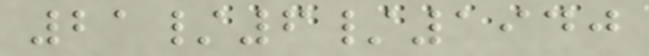21/6/1940
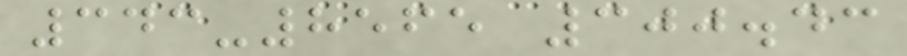343-8565 300.43
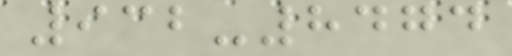932-8474
